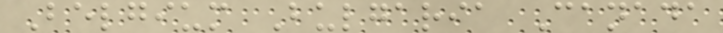Belgium Bulgaria Canada
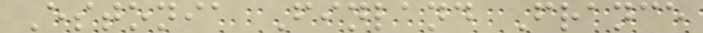Estonia Finland France
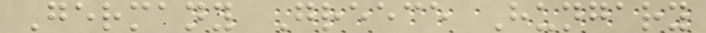Germany Greece Hungary
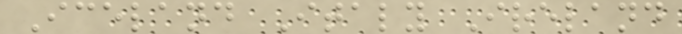Iceland Italy Ireland
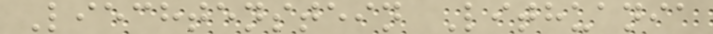Liechtenstein Lithuania
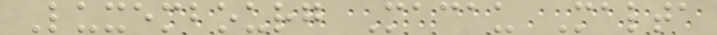Luxembourg Macau Malta
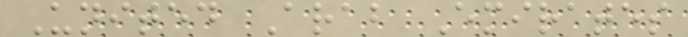United Arab Emirates
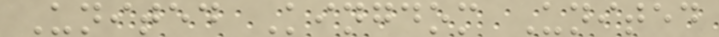United Kingdom United
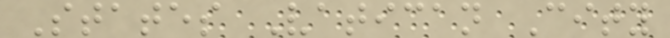States Vatican City
